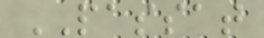PASSAT
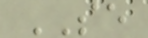SE
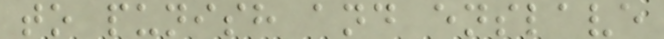to punish and enslave
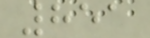851
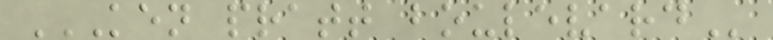KEN PRATT BOULEVARD
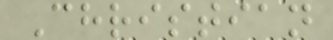Christian
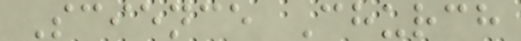Science Church
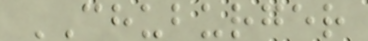CHUBURGER
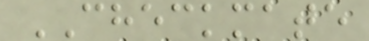CHECKMATE
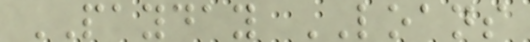PAYDAY LOANS
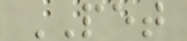PET
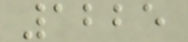1225
